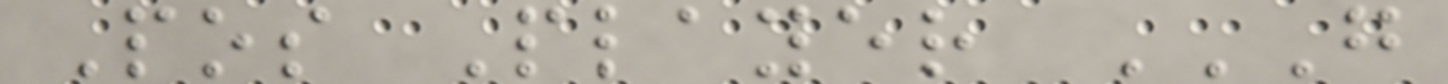Pos Player G
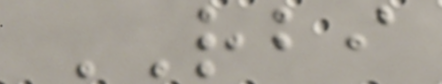RBI
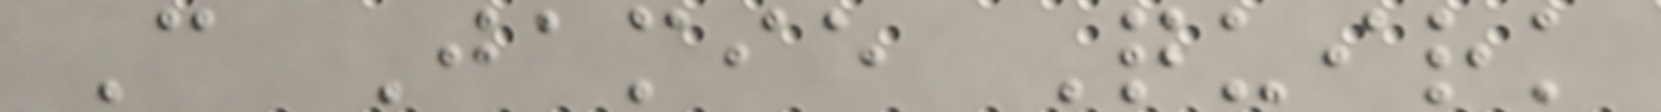C Jamie Quirk
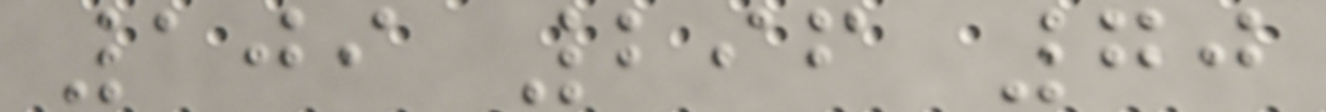109 296 70
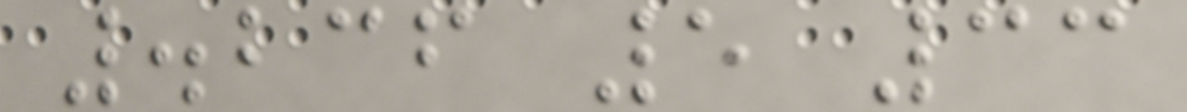.236 5 33
